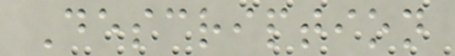Description
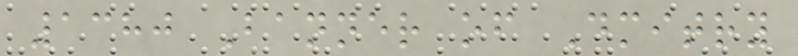1380 Banner of Dmitry
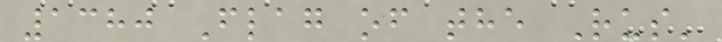1380 Flag of the Rus'
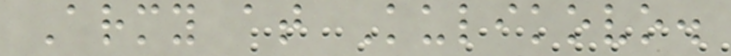Army at Kulikovo.
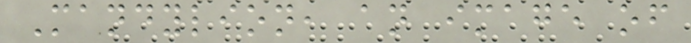Mandylion, an image of
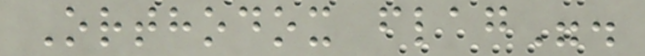Orthodox flag".
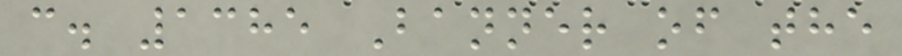c. 1385 Banner of the
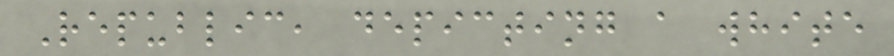Republic, depicting a white
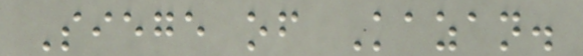Siege of Kazan.
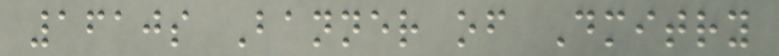1610s Banner of Dmitry
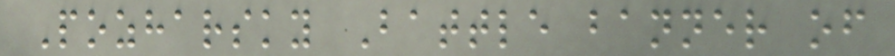Pozharsky Battle banner of
